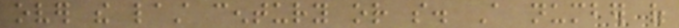over the last century or so. A number of
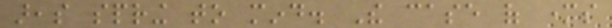areas spring to mind. The case of mothers
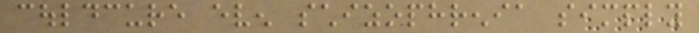couldcure even schizophrenia simply
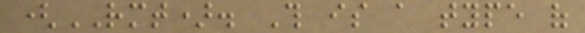(RMT). This is a type of
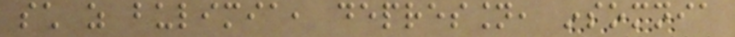such as bulimia, depression, insomnia
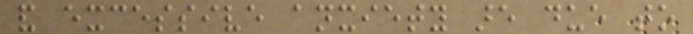and excessive anxiety are due to
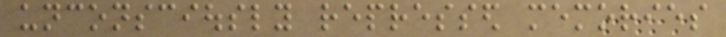unconsciously repressed memories
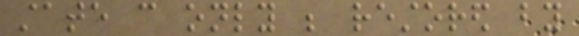state can only be restored by
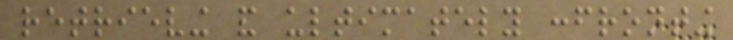retrieving and ultimately confronting
